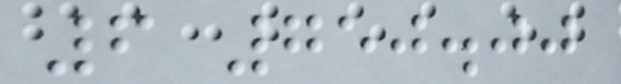6 750.00
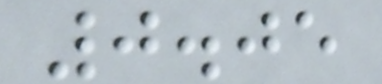0.05
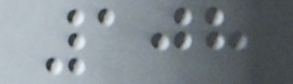108
